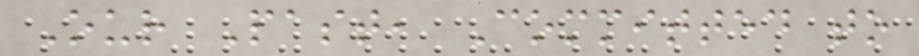Our Past, Committed to
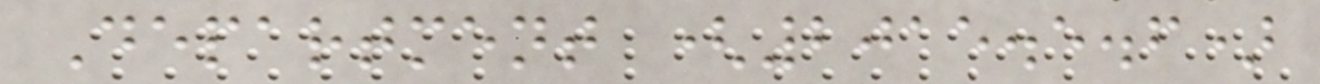Department (2015.5.6)
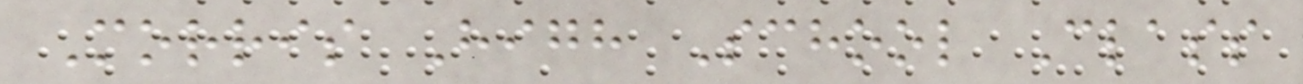Morris High School Class
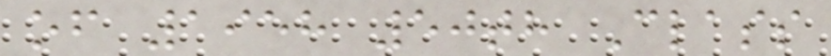of 1958 50th Class
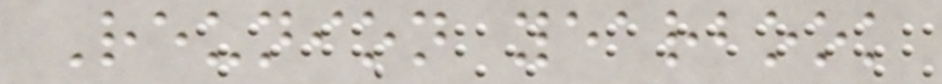Reunion yearbook
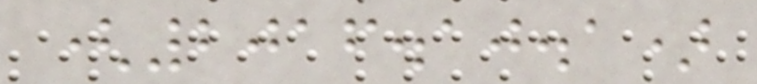(2016.10.1)
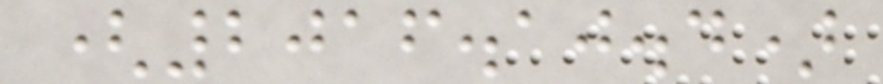(2016.10.4)
